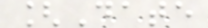[Date
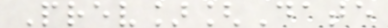Prev][Date
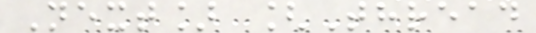Next] [Thread
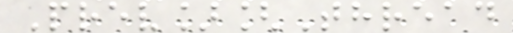Prev][Thread
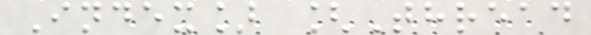Index] [Thread
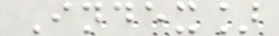Index]
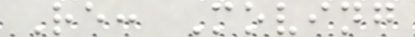Re: Moving
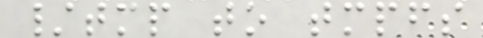/tmp to tmpfs
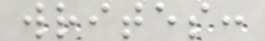writes:
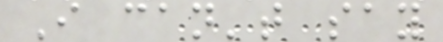I can't say
